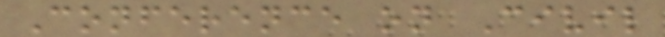Conference on Civil
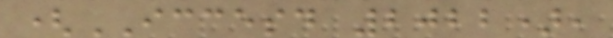(ICCESD 2022),
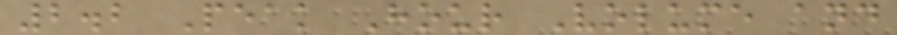2.2 Peak Hour Volume and
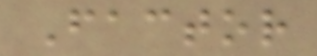Factor
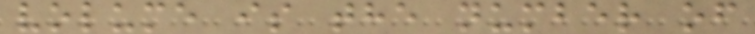volume is the number of
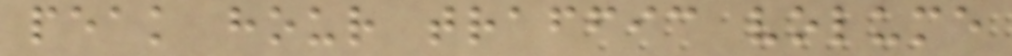peak hour traffic volume
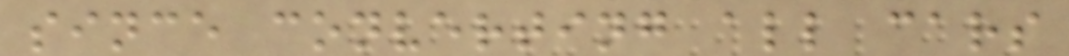since converting all cars
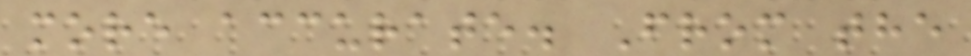more accurate. From the
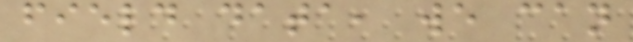field data, we can
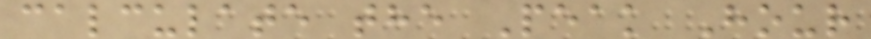calculate the Peak Hour
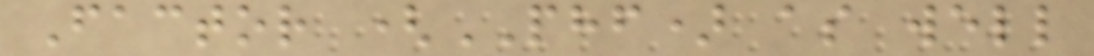Factor (PHF) as well
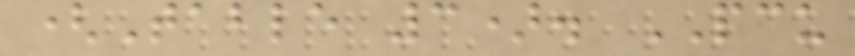(Table 3). PCU
